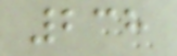238
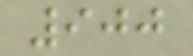900
